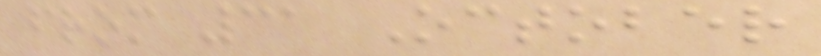from 31 October
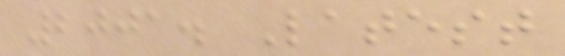2001. Latest
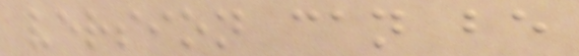version can be
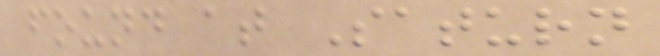found at Saturn
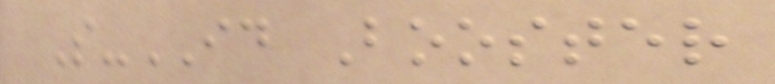S-ID Booster
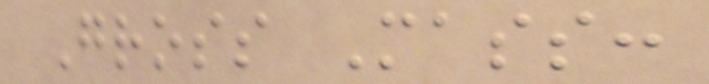Gross Mass:
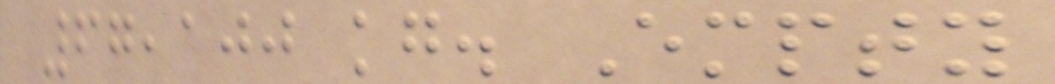67,100 kg. Empty
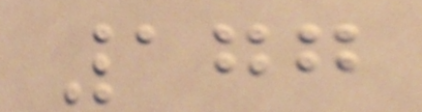177
